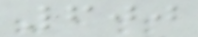600
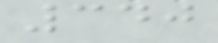340
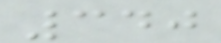340
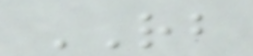RB
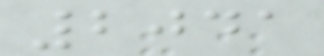2041
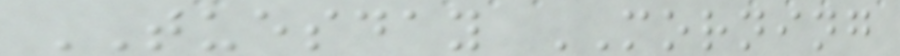TUESDAY MORNING
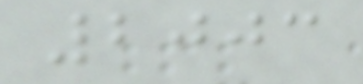2003
